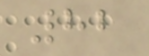82
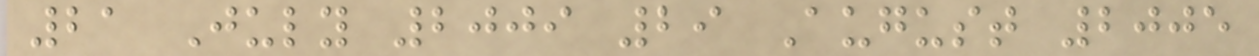21 July 2009 29 August 2005
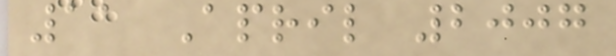11 April 2007
